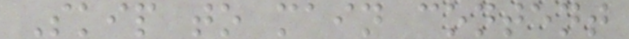Skip to main content
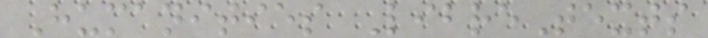Humanities LibreTexts
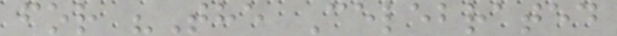for "The Celebrated
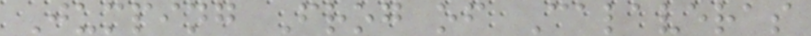Jumping Frog of Calaveras
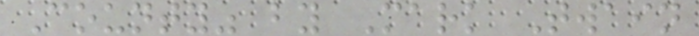County" by Mark Twain
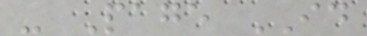- Page ID
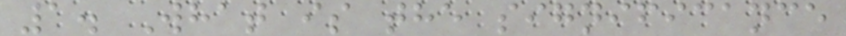1. What is the significance
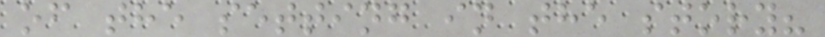of the setting in the story?
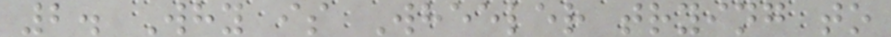2. Why is Wheeler trying to
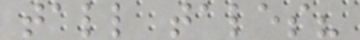tall tales?
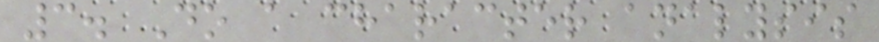3. Do a character analysis
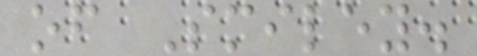of Smiley.
